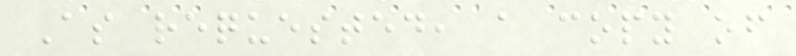As requested, a copy of
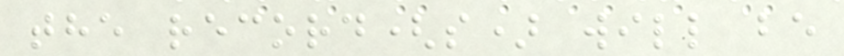the record(s) will be
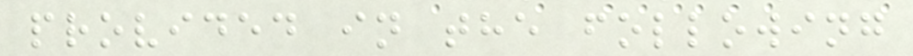provided in the following
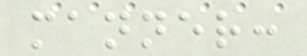manner:
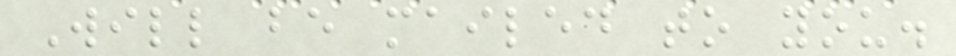Will be mailed to you.
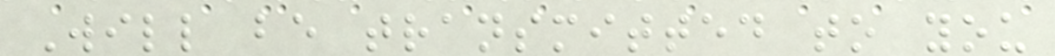Will be transmitted to you
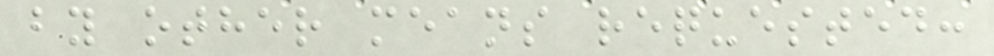by other means requested:
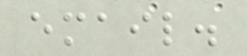email.
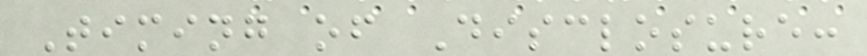Timing of Disclosure:
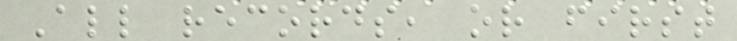All records, or first
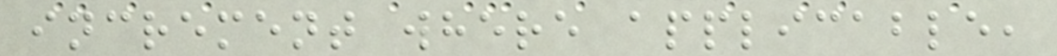increment where applicable,
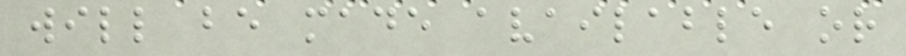will be made available or
